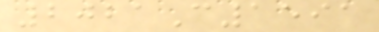2021C1591
